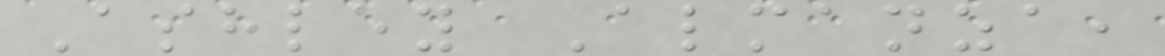Ashley Almanza,
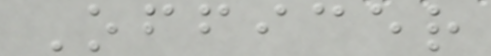Officer
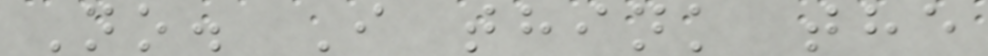No. I think the
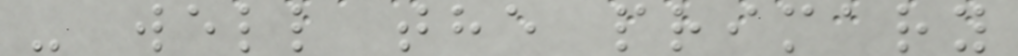- well the primary
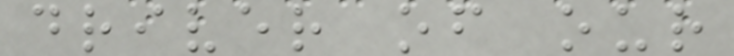driver of our
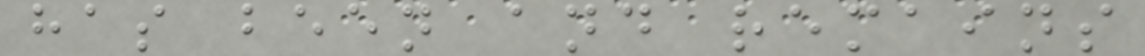has been and remains
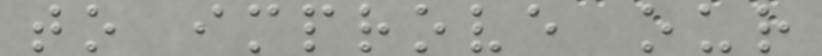to improve our
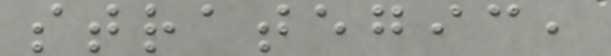strategic,
